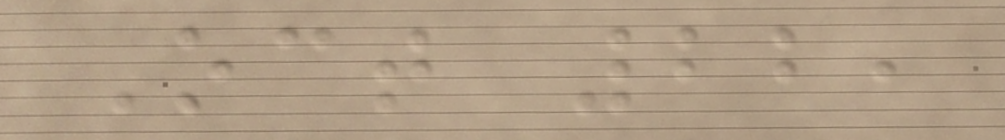Oct 22,
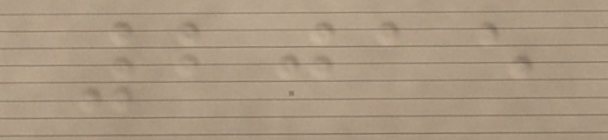2015
